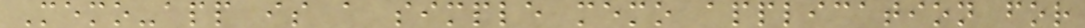Memo-app is a simple memo application for
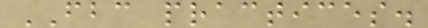FBC practices.
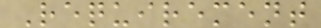Requirement
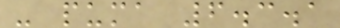- puma 6.3.1
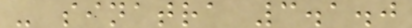- sinatra 3.1.0
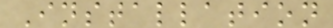Installation
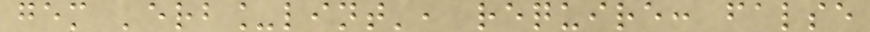gem 'erb_lint', require: false
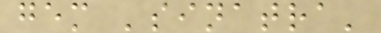gem 'sinatra'
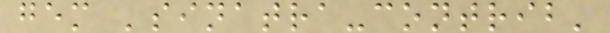gem 'sinatra-contrib'
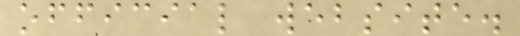official website.
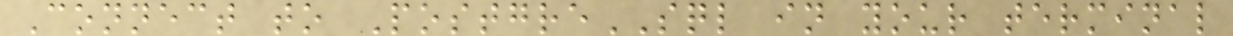Connect to PostgreSQL in your terminal
